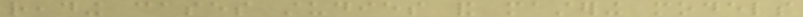reading cases studies and mastering models
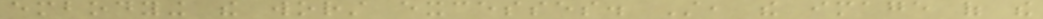embodying the worst excesses. Still, the image of the
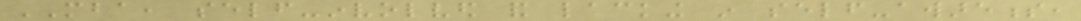MBA, self-involved and lacking in self-awareness,
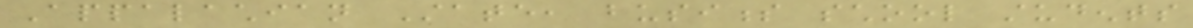Appalachian State, business school students
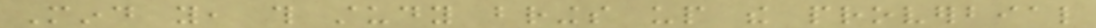Mind you, this study brings up the proverbial
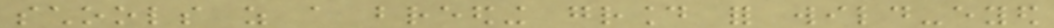schools as a breeding ground for wild-eyed
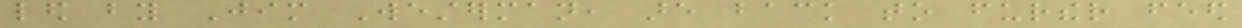led by Jim Westerman, are back to further feed
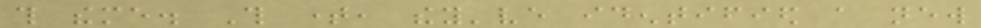this theme. This time, they've identified a new
